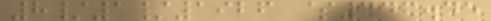8/1/1926 $346.45
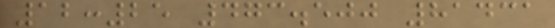12:25 473.500 81431
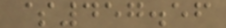$457.56
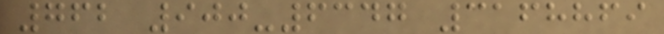762 900-6347 3168869
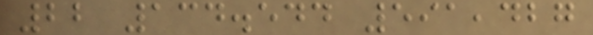22 134.544 591,427
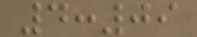4:09
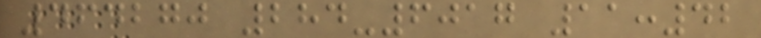464270 284-6017 11:42
